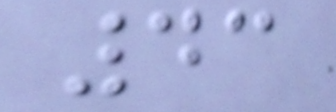43
